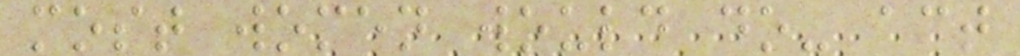most women would do- act
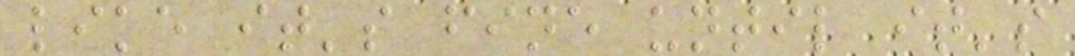like it's fine until it's
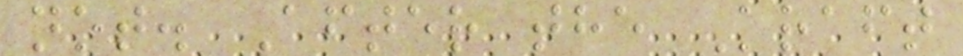not. After the Kraft
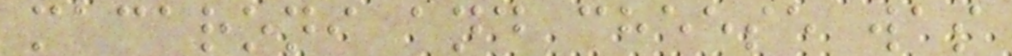macaroni and cheese was
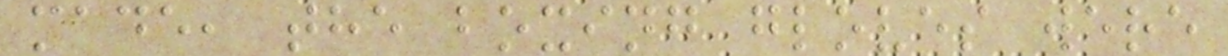made, the boxing gloves were
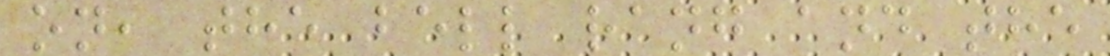on, the bell rang and the
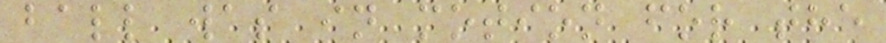ball was in motion for the
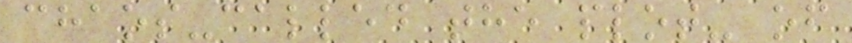chaos-called the plot- of
